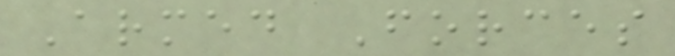Armed Forces
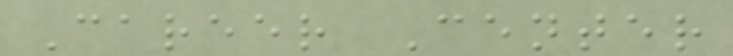Career Center
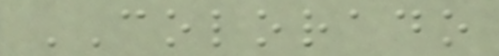COLORADO
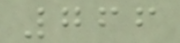766
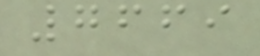7669
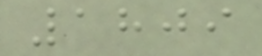1809
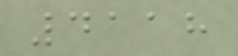4118
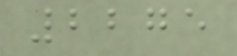2275
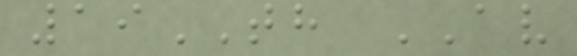19TH AV
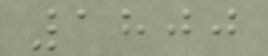1800
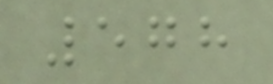578
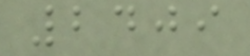2409
